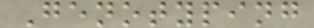Genotyping
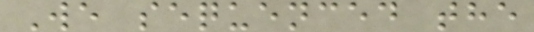We sequenced the
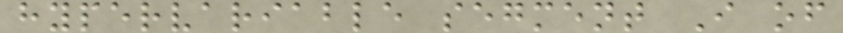hypervariable segment I of
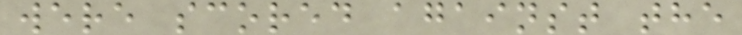were scored against the
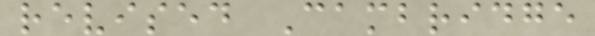revised Cambridge
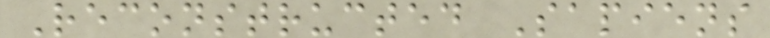Reconstructed Sapiens
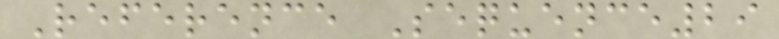Reference Sequence29
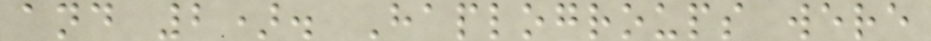and 2). Haplogroups were
